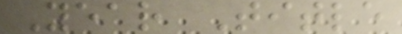Year Title
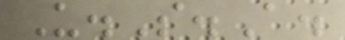U.S.A.
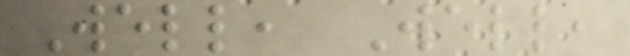Well, Well,
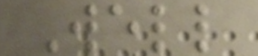Well
